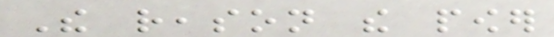The reason the power
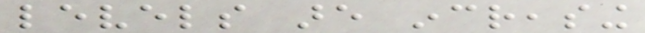levels are increasing
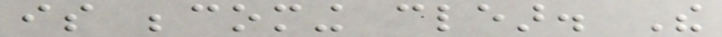is becoming clear. The
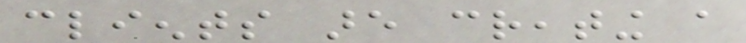clients are creating a
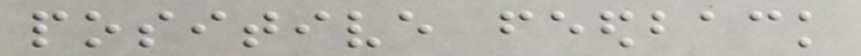positive feedback
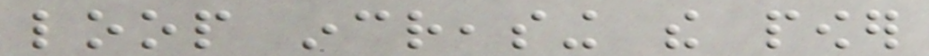loop increasing the power
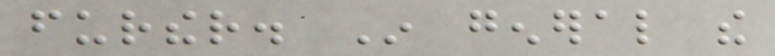further. In general the
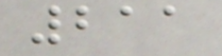211
